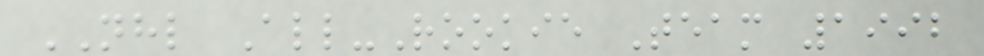NHL All-Rookie Team 1992
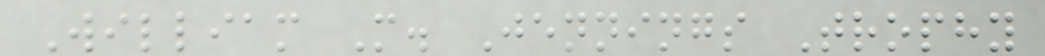William M. Jennings Trophy
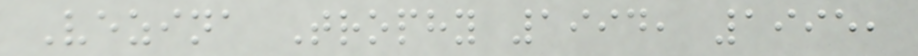Vezina Trophy 1994, 1995,
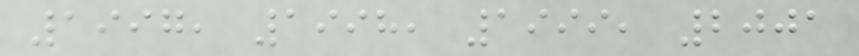1997, 1998, 1999, 2001
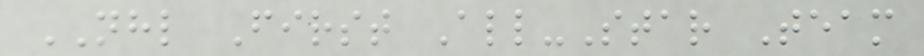NHL First All-Star Team
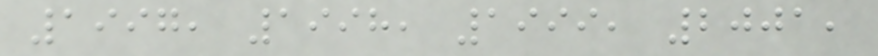1997, 1998, 1999, 2001,
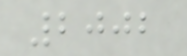2002
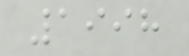1998
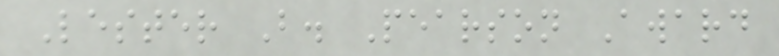Lester B. Pearson Award
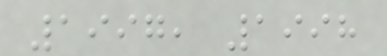1997, 1998
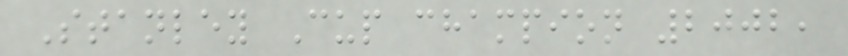Stanley Cup champion 2002,
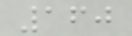160
